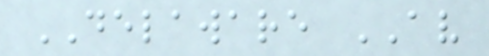DELAWARE AV
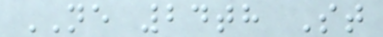NE 24th St
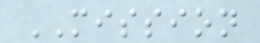MISSION
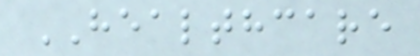HEALTHCARE
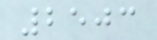2503
